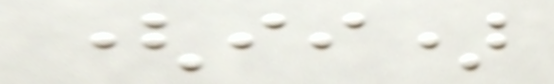(ii)
